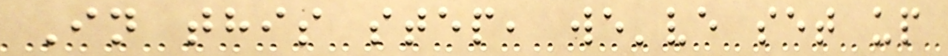In this step, we've set up
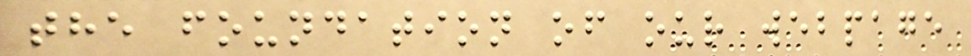the foundation of our webpage
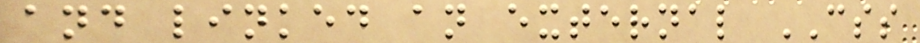and linked an external CSS
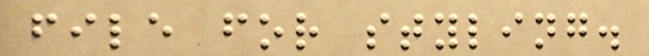file for styling.
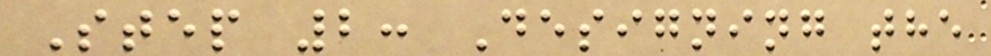Step 2: Designing the
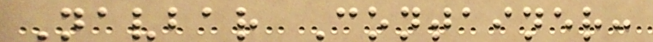Navbar Container:
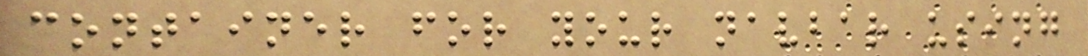container for your navbar using
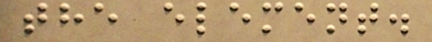the element.
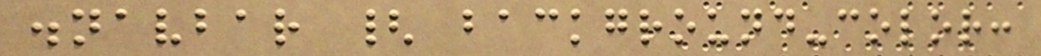.navbar { background-color:
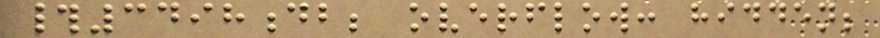#3498db; overflow: hidden;
